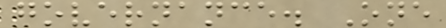governance. One
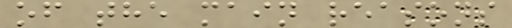of the main reasons
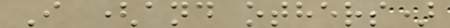I (and others)
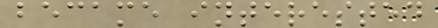became interested
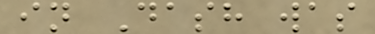in Dash was
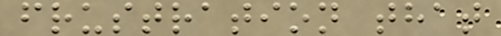frustration that
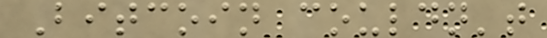Bitcoin couldn't
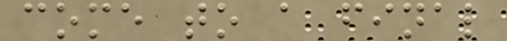come to a final
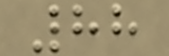88
